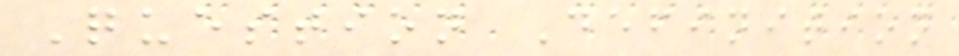Question Definition
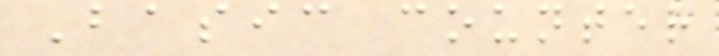Basic counter
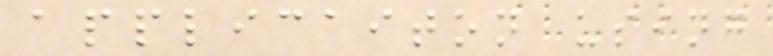applicaiton using
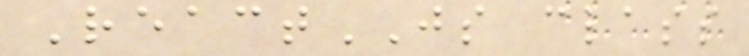ReactJS class
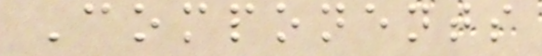Components
